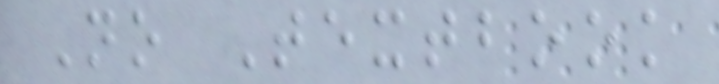No Textbook
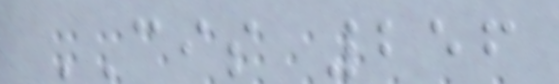CIS 256
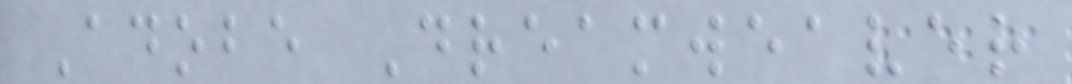Adobe Dreamweaver
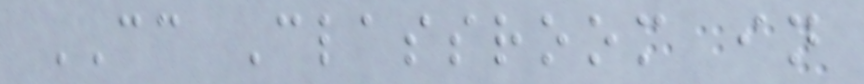CC Classroom in
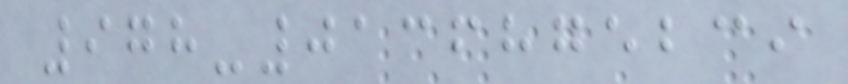978-0136875239
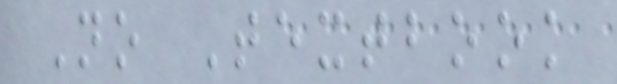No Textbook
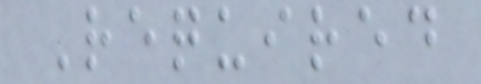Required
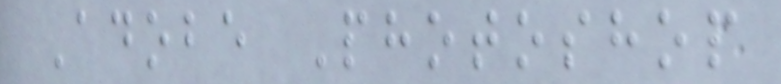Adobe Photoshop
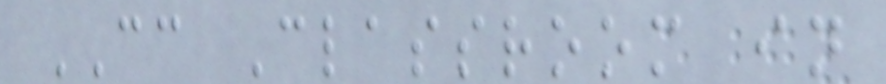CC Classroom in
